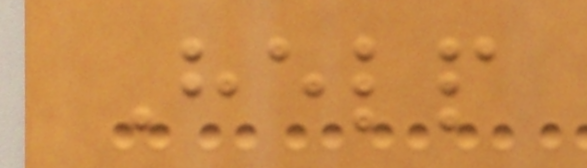Help
